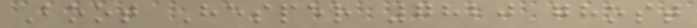Boot Hesper 7820 ghost
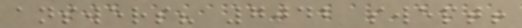answers? 7042 swept!
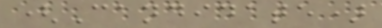(Candidate)
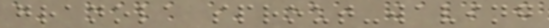granola sprout-waving
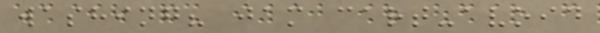washing? jam cart-avoid
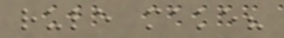rule make?
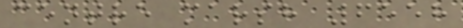centre marsh 6558
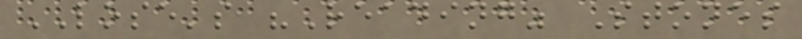LOSE's "Reading" Stones
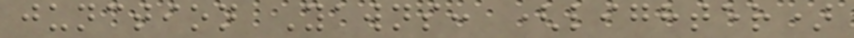junction Yawns: (lighter)
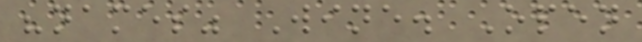"names" Wine. Open
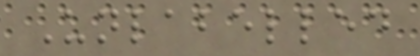Unlabelled
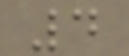4
